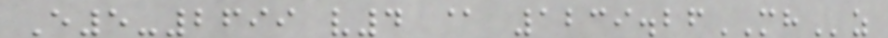E5-2699 v4 @ 1239.26MHz
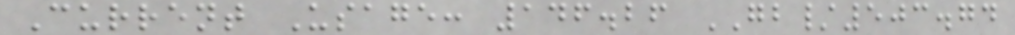Current Usage: 146.26 GB/503.74
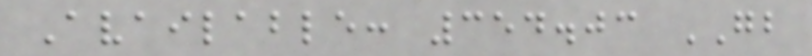Available: 354.03 GB
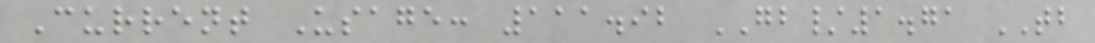Current Usage: 111.92 GB/1.71 TB
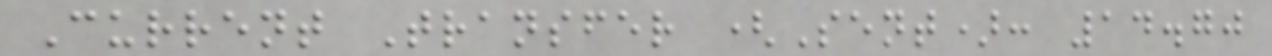Current Transfer (Sent): 14.70
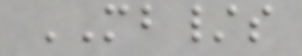MB/s
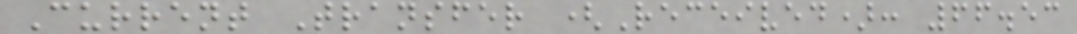Current Transfer (Received): 66.53
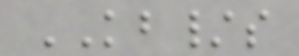KB/s
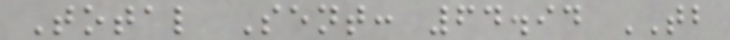Total Sent: 64.94 TB
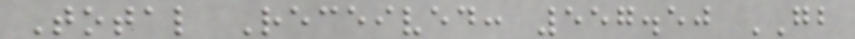Total Received: 557.50 GB
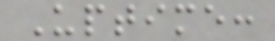Uptime:
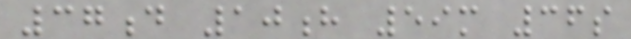37d 10h 59m 36s
